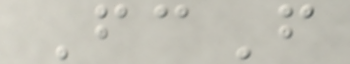FcF
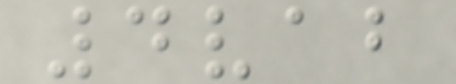4vab
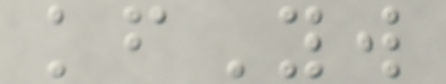kfYw
